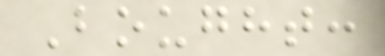Bought:
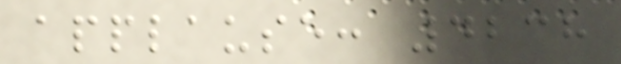applause: 4238
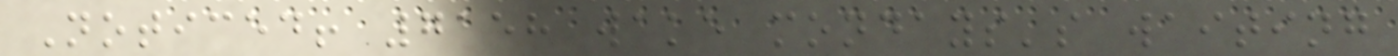Noticed! 7158 wake mondays's waiting
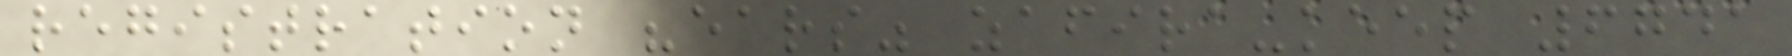registration "ears" zafira-keep 6741
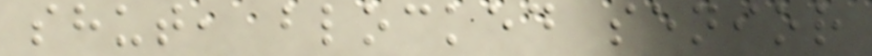shut, blocked senior
